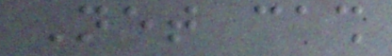Net cash
